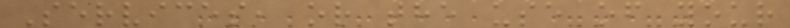Services, or the use of your
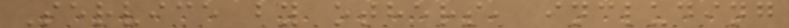Service by others, including
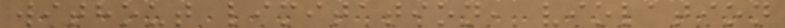without limitation, violation
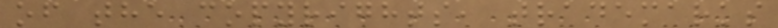of the copyrights, trademarks
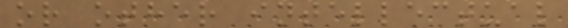or other intellectual
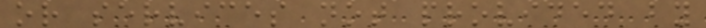or services not provided by
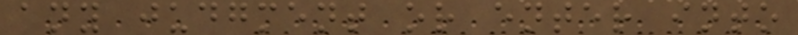any judgment or enter into
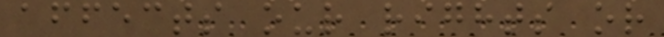affects our rights or
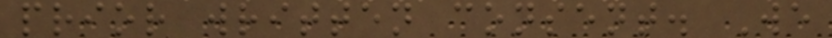prior written consent. We
